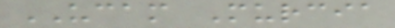UCAM Murcia
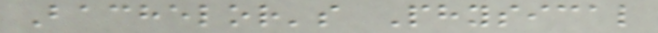Bachelor's Physical
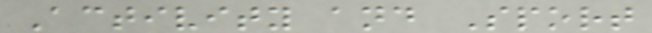Activity and Sport
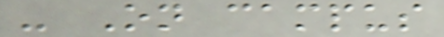- On campus
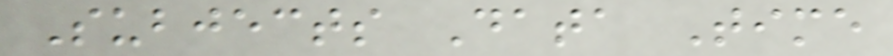Subjects Data Time
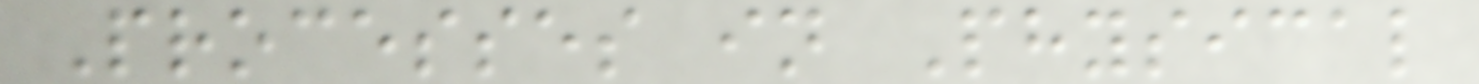Processes in Physical
